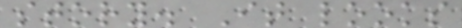story. It looks
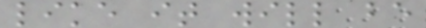like it will be
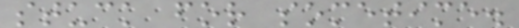stuck for sometime.
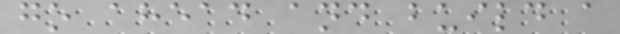go ahead and build a
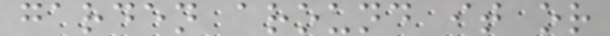garden around it or
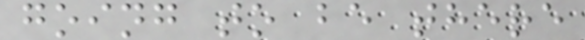going to be there
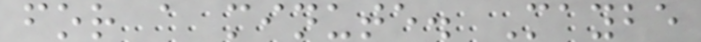for a minute. Maybe
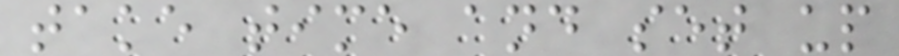take time and set up
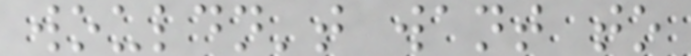wouldn't want to
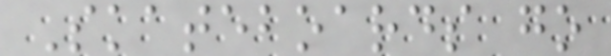Skateboards go
